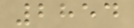2854
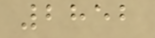2852
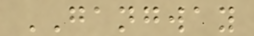GANGWAY
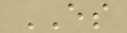ES
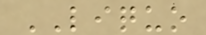LIQUO
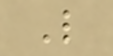L
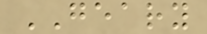GEARY
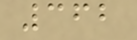362
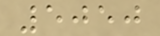5050
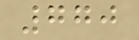770
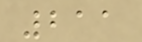211
